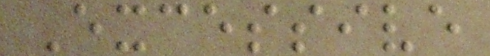Excessive
